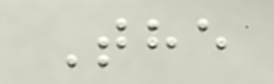The
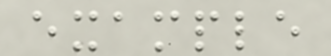example
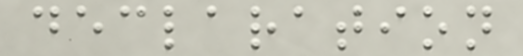declaration
